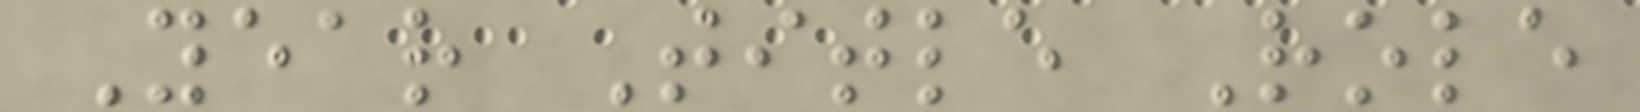Year Title Role
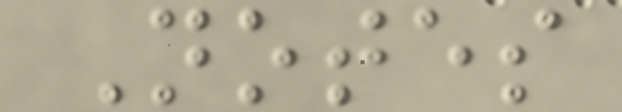Notes
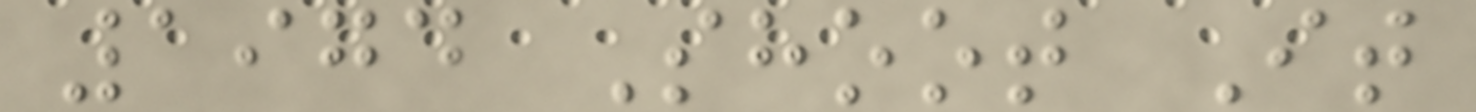1974 Shoot It
